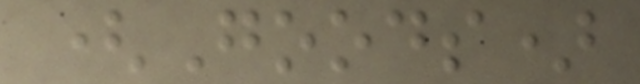(Goods)
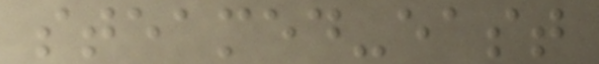steamed-east
